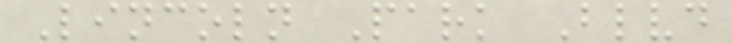Lincoln Park Blvd
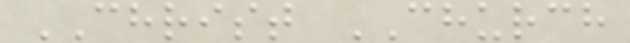CHRIST CHURCH
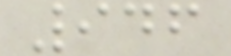946
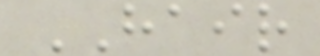HAIR
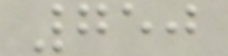750
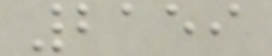2159
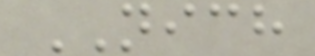NICH
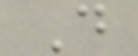D
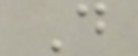D
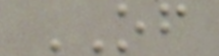OF
